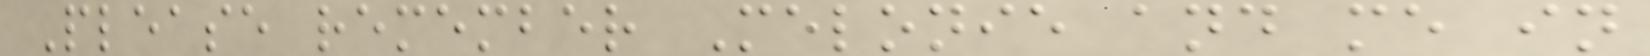Please remember Melonie and me in
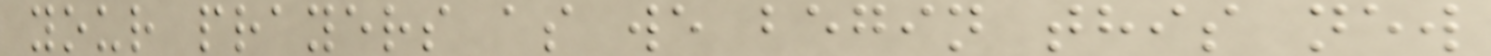your prayers as we begin this new
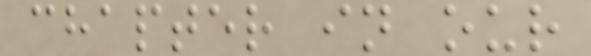chapter in our
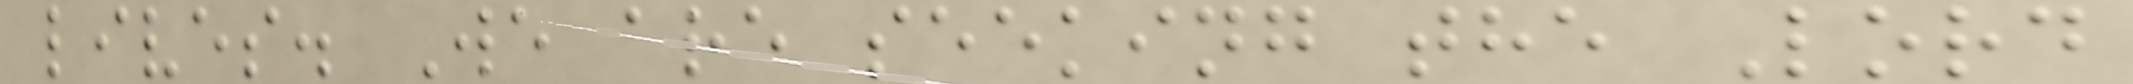lives. We are seeking the Lord
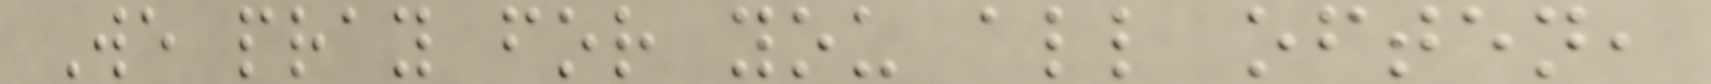We pray for you all often,
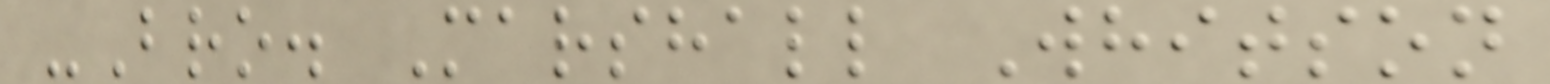-Bro. Marshall Whitson
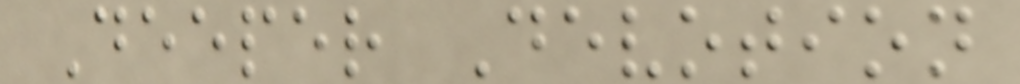Deeper Devotion
